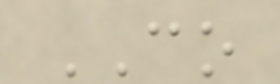CO
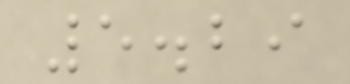5.29
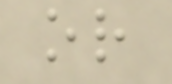or
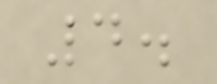4.
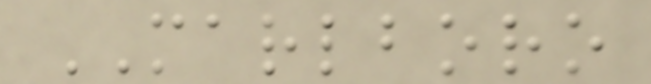MARLBORO
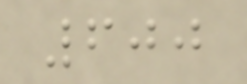600
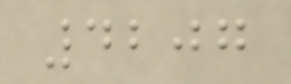4207
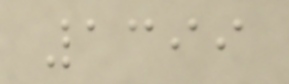1399
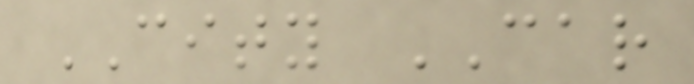CITY CAR
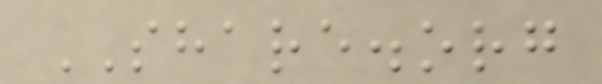SHARE.org
